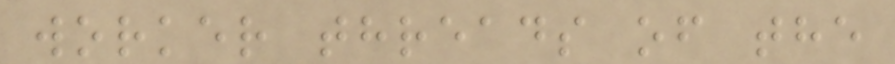worker threads of the
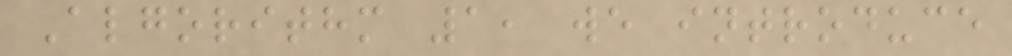Algorithm 1, we introduce
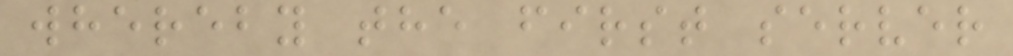whereby the first server
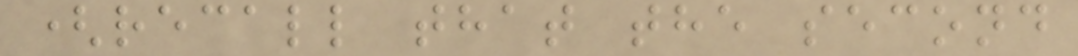(recall that the second
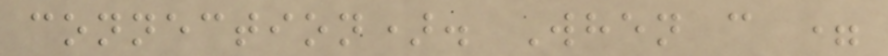connection). When c =
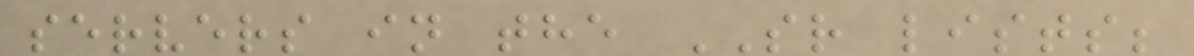servers in the SR lists;
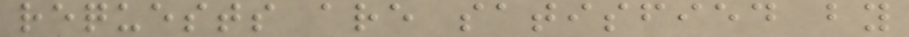requests are satisfied by
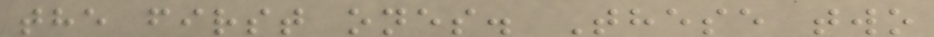the first ones. These two
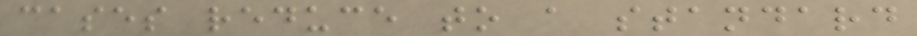cases reduce to a standard
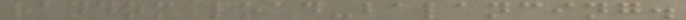random load-balancing.
